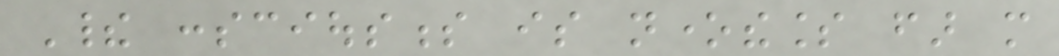Their consciousness is nonetheless far more
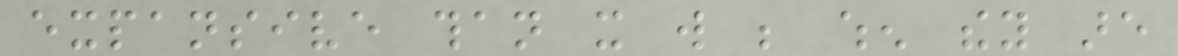expansive than it will be when they are
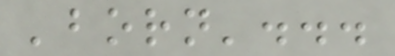'born'...
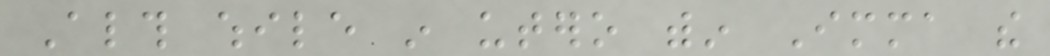Although while in utero within Imma the
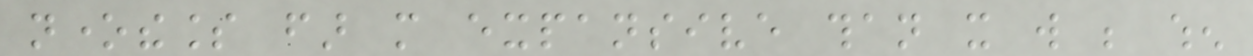nonetheless far more expansive than it will be when
